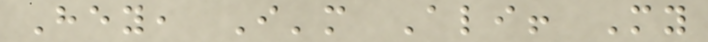Hey, I'm Ali! My
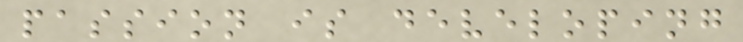passion is developing
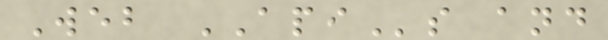Web APIs and
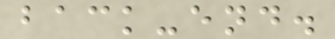back-end.
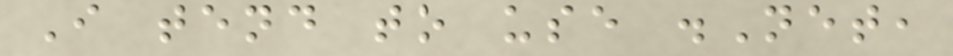I tend to use .Net,
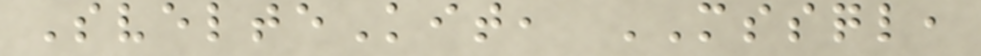SvelteKit, MSSQL,
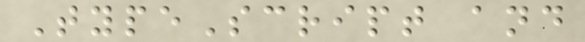TypeScript and
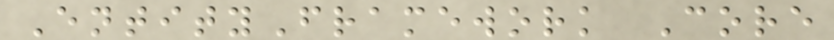EntityFramework Core
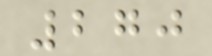270
